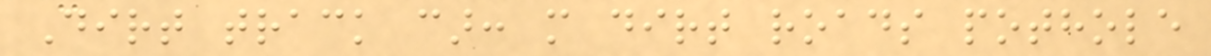Dirt track car: more dirt roads pothole
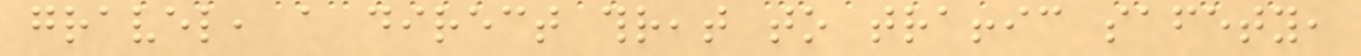gravel, a direct threat to traffic safety,
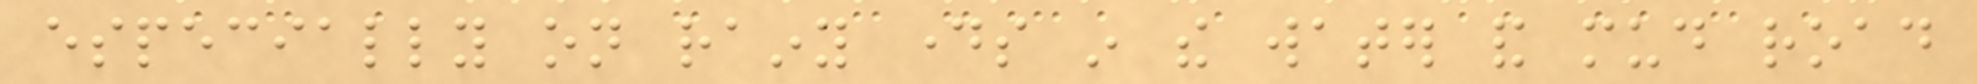especially on rainy days in the water and mud road
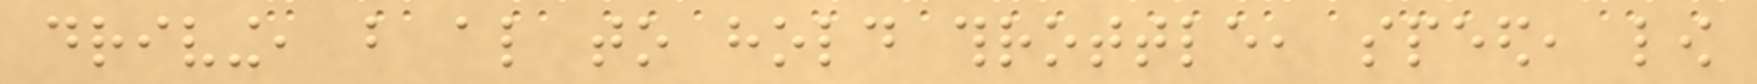driving, but also to hold throttle, speed, low
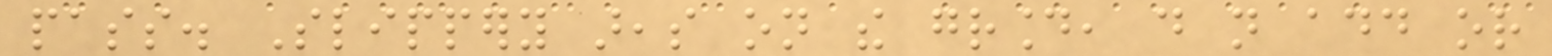pass. Slippery areas on the ground, do not add or
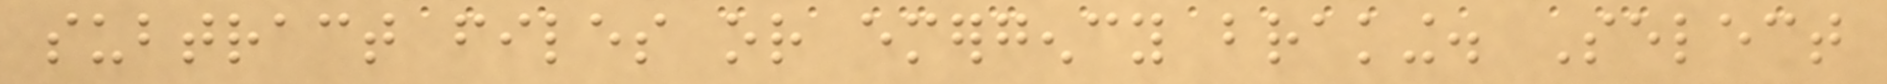subtract files or emergency braking. Select
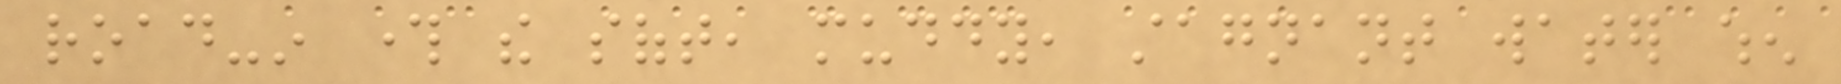road-in through the soft, muddy, stagnant water when
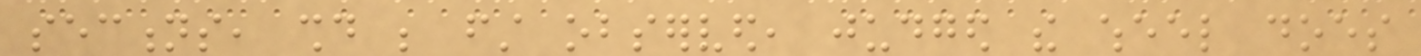sections, should be first observed, judged the wheel does
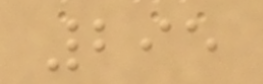295
